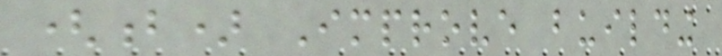(b) Improve building
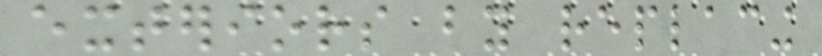exteriors by replacing
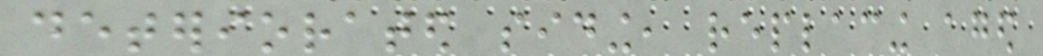deteriorated siding, replacing aged
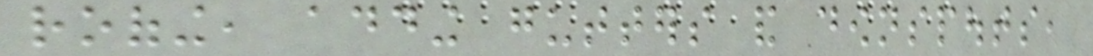roofing, adding gutters and downspouts,
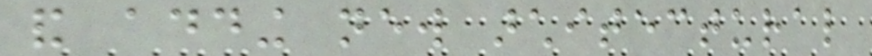and adding new architectural
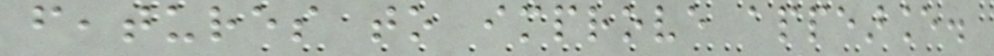features to improve appearance.
